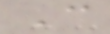C
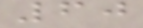60
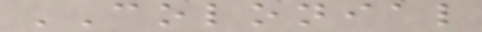COLONIAL
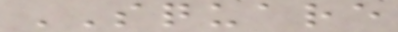SQUARE
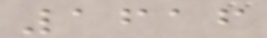1616
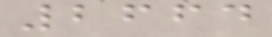2664
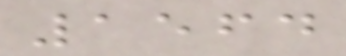1564
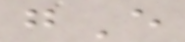gE
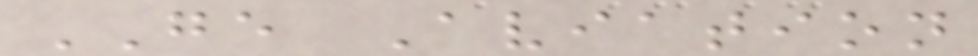GE Aviation
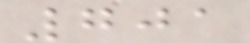701
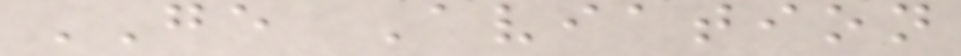GE Aviation
